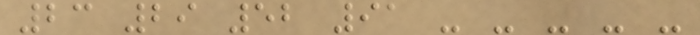23 29 52 91 - - - - -
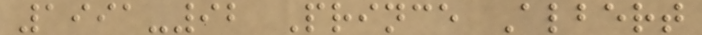1991-92 Prince Albert
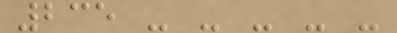235 - - - - -
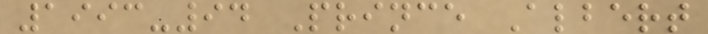1993-94 Prince Albert
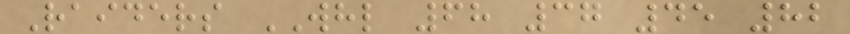Raiders WHL 68 37 45 82
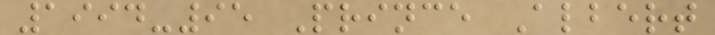1994-95 Prince Albert
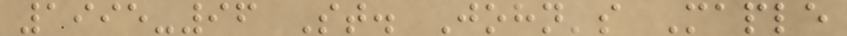1995-96 St. John's Maple
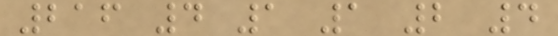216 4 1 1 2 4
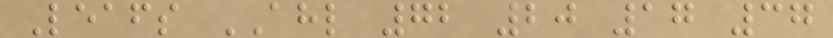Leafs AHL 72 20 17 37
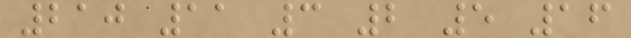210 11 3 2 5 16
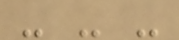- - -
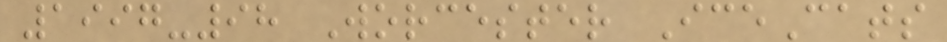1997-98 Worcester IceCats
